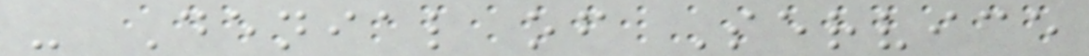- Denial of Service
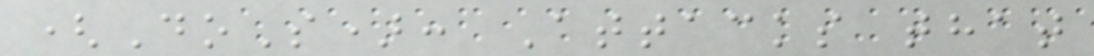(DoS): Attacks that
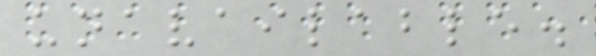unavailable.
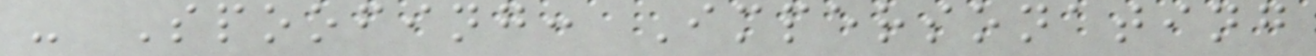- Spoofing: Impersonating
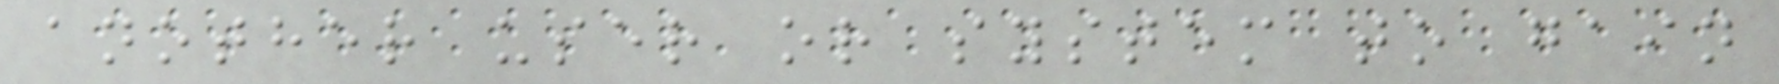another user or system to gain
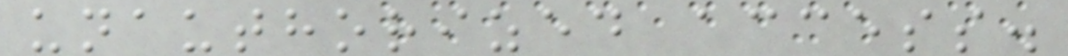unauthorized access.
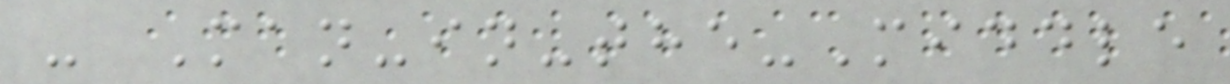- Man-in-the-Middle
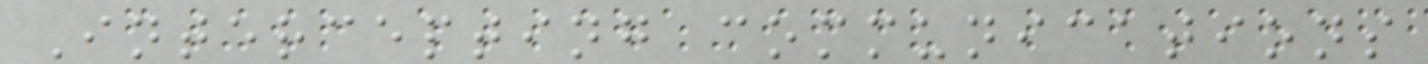Intercepting communications
